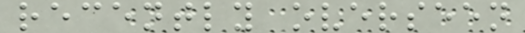recently overseen
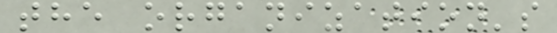the organization's
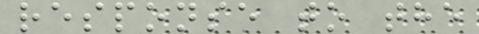response to the
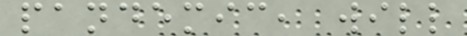pandemic, will
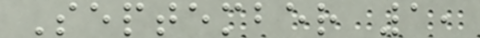September 1,
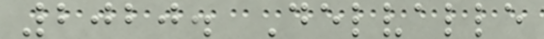2020. Delvalle
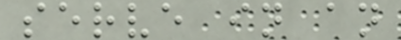serve in an
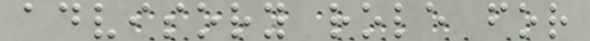advisory role for
